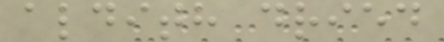aldith dried
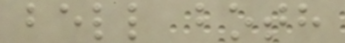bell both
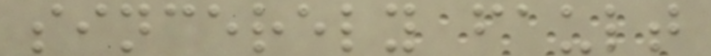sincerely fault
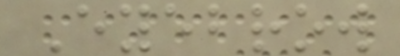Eyebrow
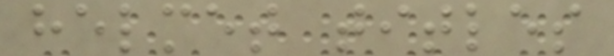helmet titles
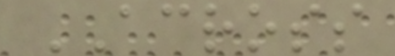ACROSS
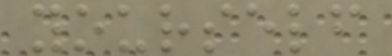yourself
